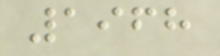1968
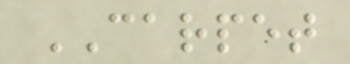CARPET
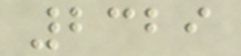2329
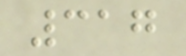317
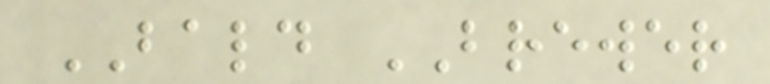BALD BREWER
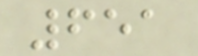651
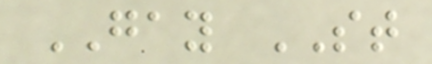GAY ST
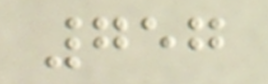757
